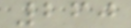260
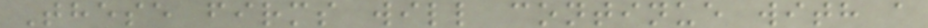These firms will continue with a
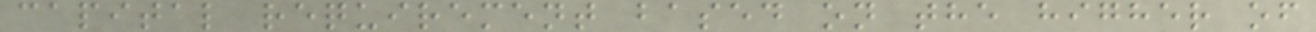capital requirement based on the higher of
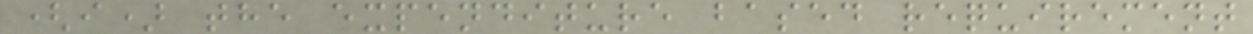(i) the expenditure based requirement
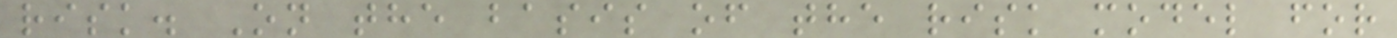risk. On the basis of the risk model for
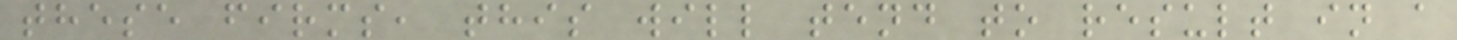these firms, this will tend to result in a
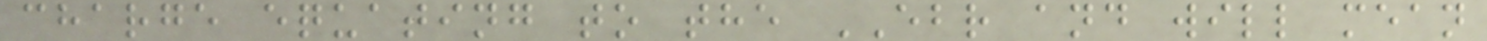charge equating to the EBR and will mean
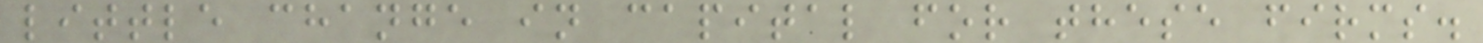little change in capital for these firms.
